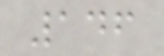146
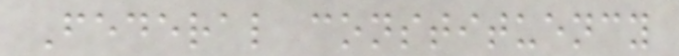Federal constituency
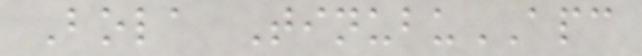Bola TinubuAPC
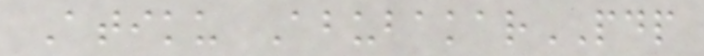Atiku AbubakarPDP
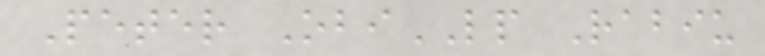Peter ObiLP Rabiu
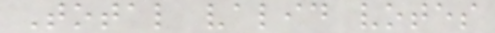Total valid votes
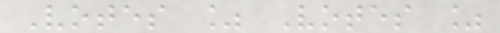Votes % Votes %
